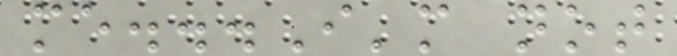me...I'm not
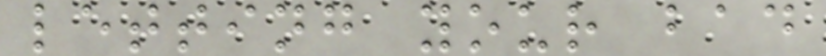letting your bad
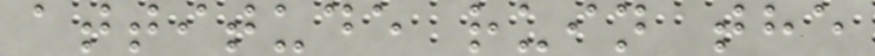attitude ruin the
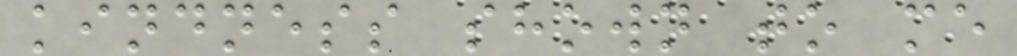kindness shown to me
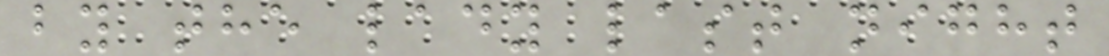by the lady last night
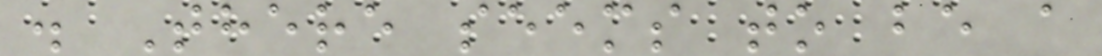. There seems to be a
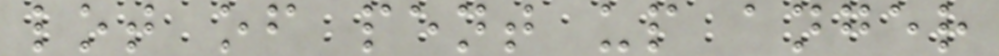lot of pent up anger
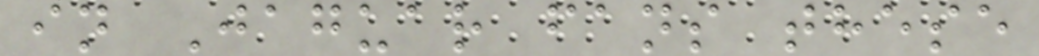in Jaguar fans these
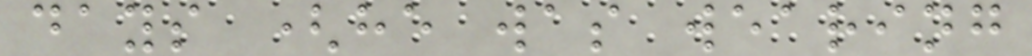days (he was wearing
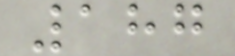187
